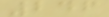246
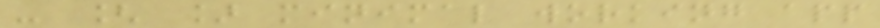- [ ] minimal working app
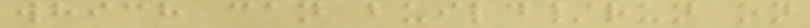which can build/run on
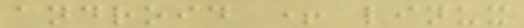android + linux
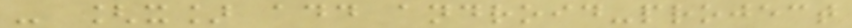- [x] add android-project
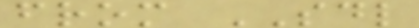from SDL
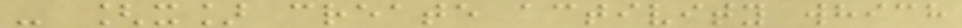- [x] create activity which
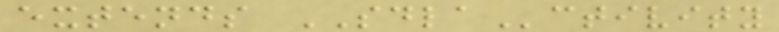extends SDLActivity
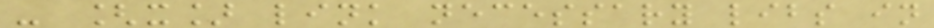- [x] link necessary libs in
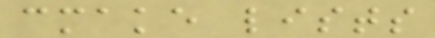cmake lists
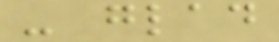- glad
